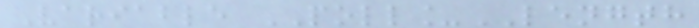Variable POLL_LENGTH
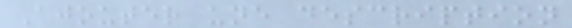Ajouter une description
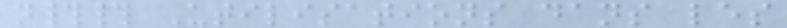n## Utilisations dans les
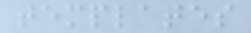templates
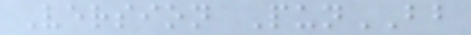Version PunBB
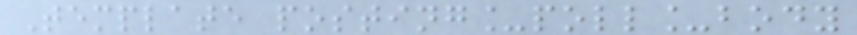Template posting_poll_body
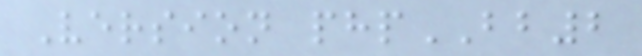Version phpBB2
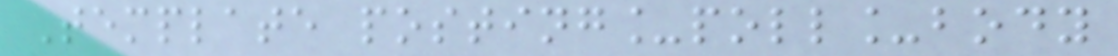Template posting_poll_body
